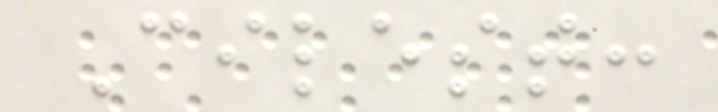Cilest:
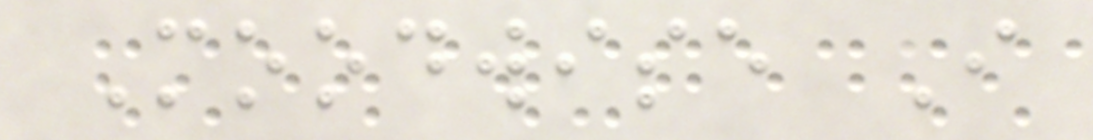Moodwise I
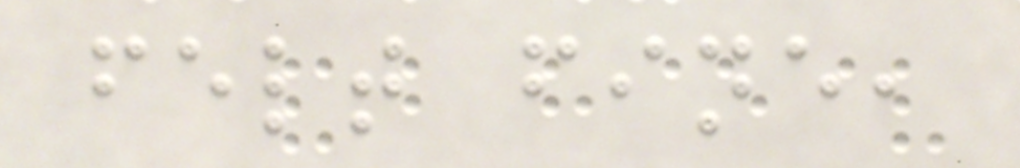felt fine,
